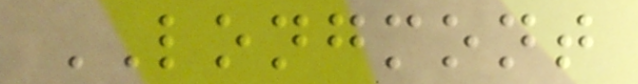LONGMONT
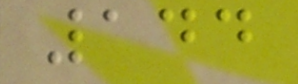144
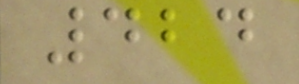424
